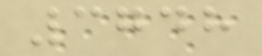3748
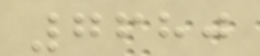7680
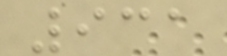931
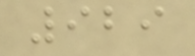929
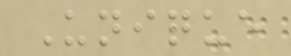Unique
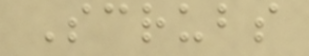Scrubs
